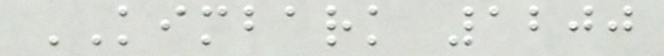KIMBARK 1200
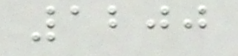1200
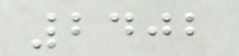2402
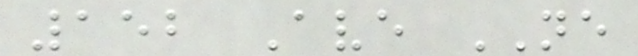152 Ave NE
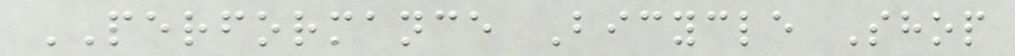PERFORMANCE Bicycle Shop
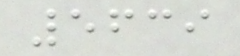5639
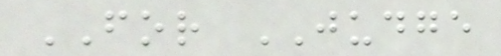FOR JUDGE
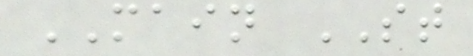MAIN ST
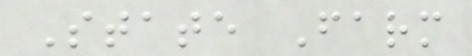State Farm
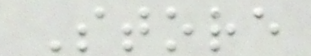Store
